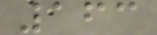163
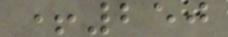+250
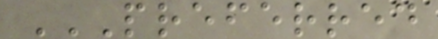PREFERRED
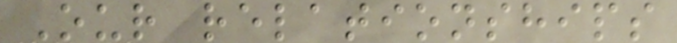Our relationships
